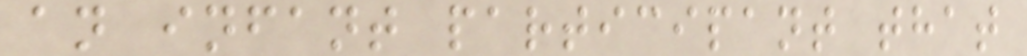an infant participant that
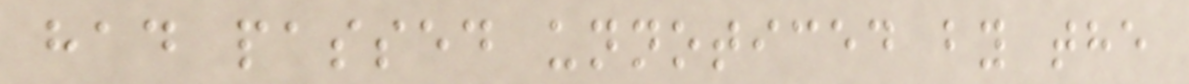had passed unnoticed by the
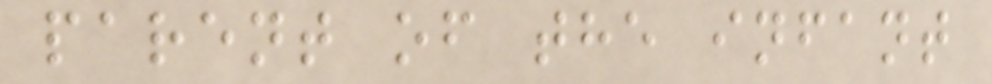parent of the infant
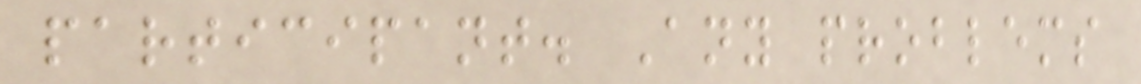participant. Any problems
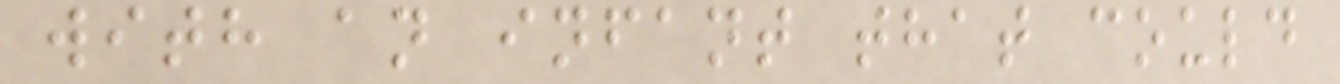with an infant that could
